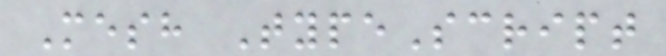Mesh TypeScript
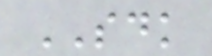SDK
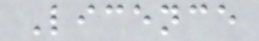Licence
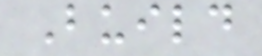Build
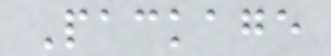Package
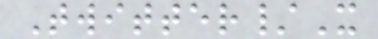Twitter/X
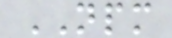NPM
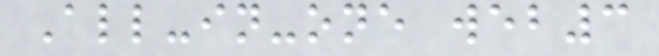All-in-one web3
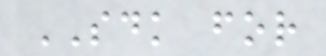SDK for
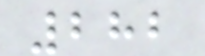282
